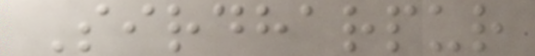Sirdharpur
